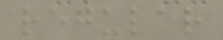regular
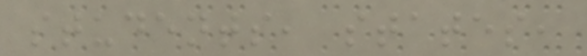students, states,
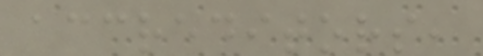accreditors,
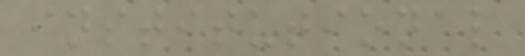institutional
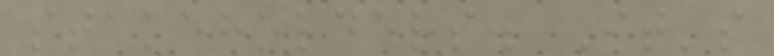stakeholders. It's
